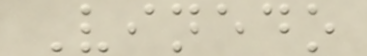Vinedo
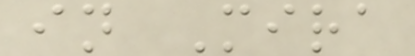in Mira
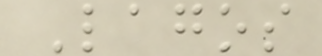Lagos
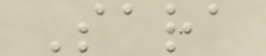Sara
